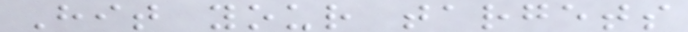Hit your targets
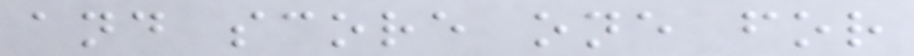and score one for
